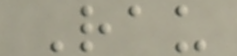Rau
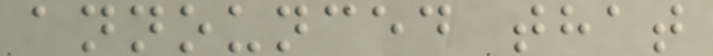announced that
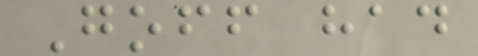Goff had
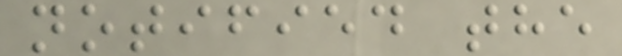notified the
